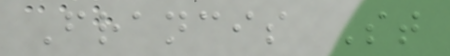Francis St
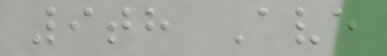9th Ave
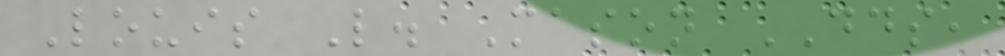Louis L. Mason DDS,
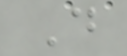D
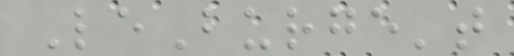LeBurge't
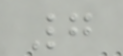7
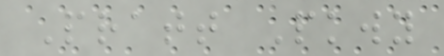Pratt Pkwy
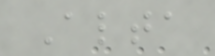Alta
